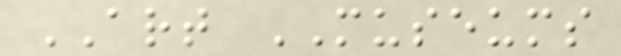ART MUSEUMS
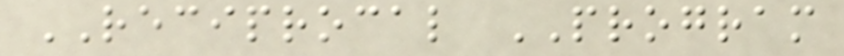RECIPROCAL PROGRAM
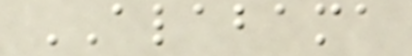ALABAMA
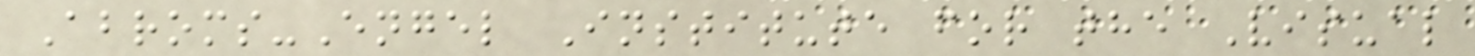Abroms-Engel Institute for the Visual
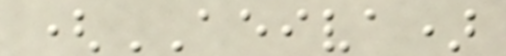(AEIVA)
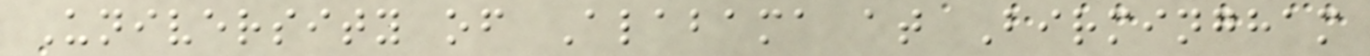University of Alabama at Birmingham
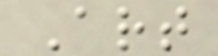Art
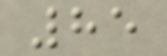85
